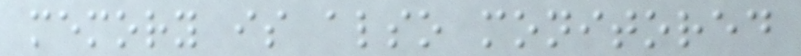memory is also monitored
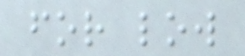for low
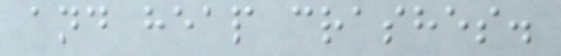and heap crashes.
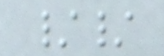//
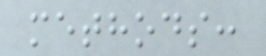methods:
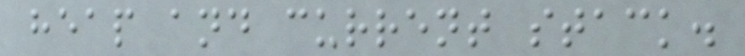heap and current stack.
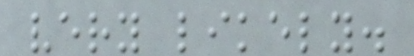very likely.
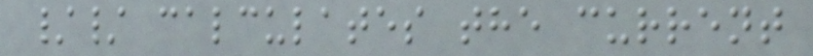// calculates the current
